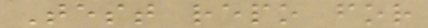Test repo for
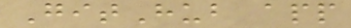GitHub app
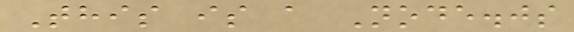This is a Node.js
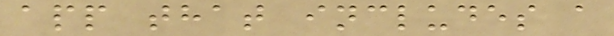app that includes a
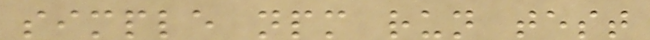simple npm run test
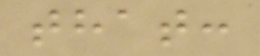that:
